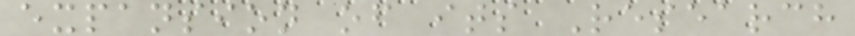expansion of its Research
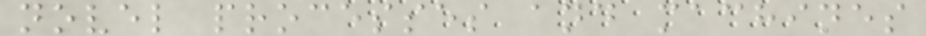novel processes and machines
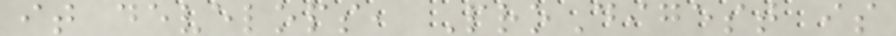it develops, ProDigest is
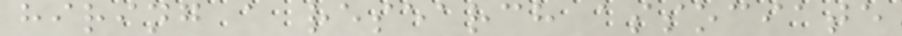hiring a research associate
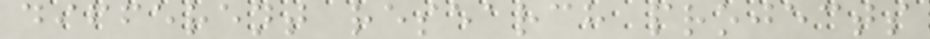different research projects
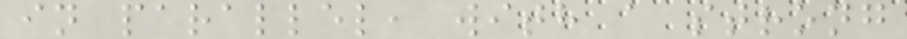in parallel, with a strong
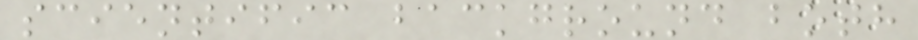scientific background both
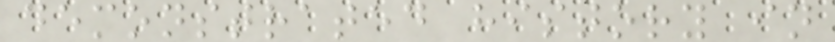demonstrated history in
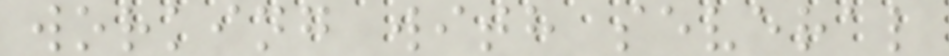working with several
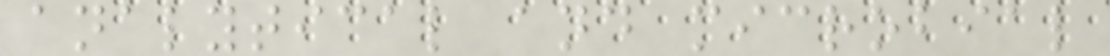analytical and microbial
